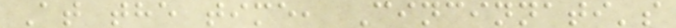At the time, Cincinnati's
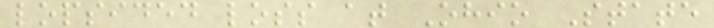lopsided loss at Ohio State
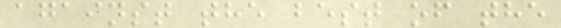against the best of the
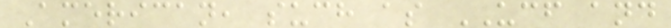American, such as UCF and
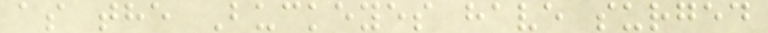as the Buckeyes have surged
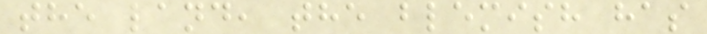the land, the blemish has
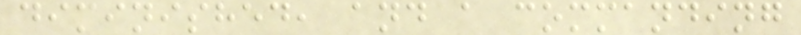diminished, and a commanding
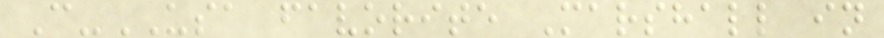C-USA favorite Marshall in
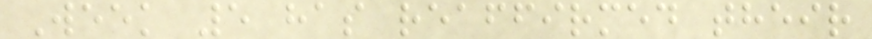Week 5 has reaffirmed their
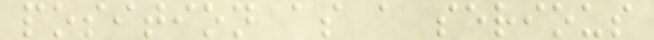position as a serious
